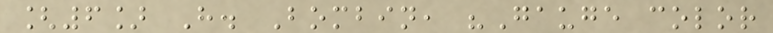[6] H. Bombin, "Gauge color
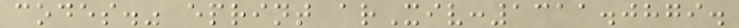codes." eprint arXiv:1311.0879.
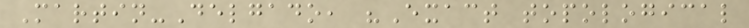Martin-Delgado, "Exact topological
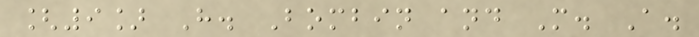[9] H. Bombin and M. A.
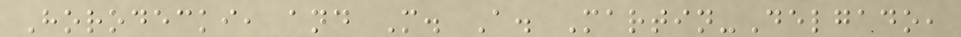Horodecki, and M. A. Martin-Delgado,
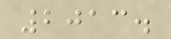2013.
